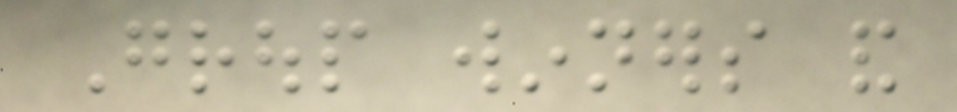Group winners and
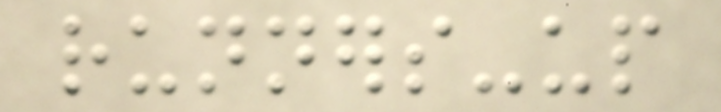runners-up
